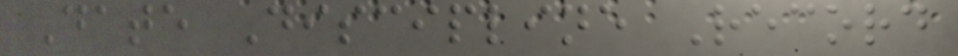Date Discipline Record
